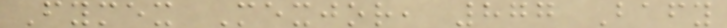Fymex Mexjor, 877 Bafy
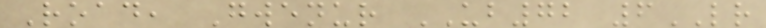Road, Gwenur UB72 6LR
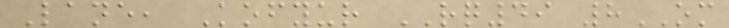Lane, Kofyur RQ49 8OM
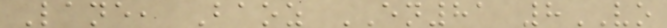Lane, Baoz EN81 8VO
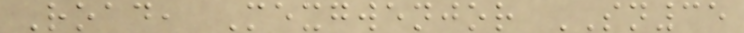Road, Mexgwenjor SN35
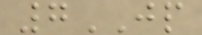7JP
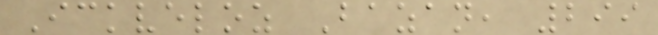Ickveloz Bazan, 299
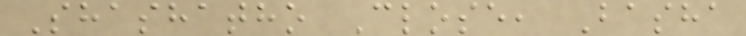Shashatho Close, Basha
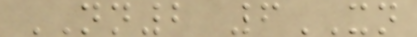NN2 6XN
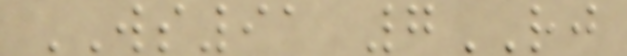WS91 7RJ
